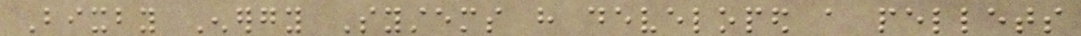Bixby Energy Systems have developed a pellets
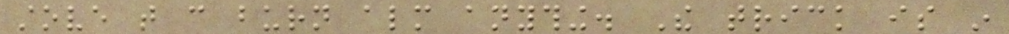stove that can burn almost anything. The trick is in
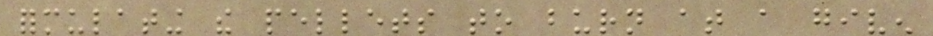formulating the pellets to burn at a given
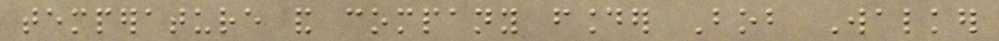temperature and company founder Bob Walker
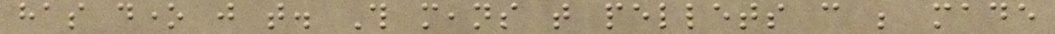has done just that. This means that pellets can be made
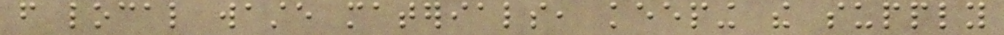from local waste materials, keeping the supply
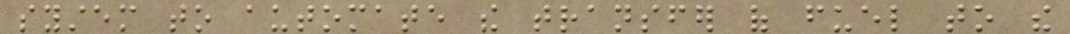system to automate the transfer of fuel to the
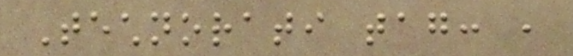Technorati tag: ,
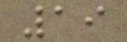19
